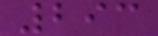293
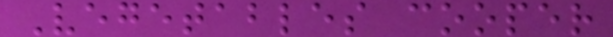Vegetables cooper
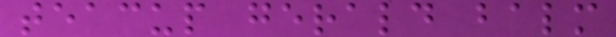teacup gerald balm
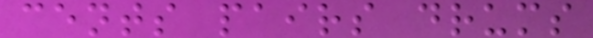cents pairs drums
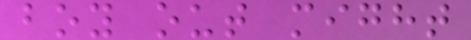boy out might
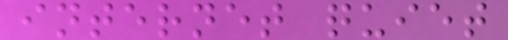internet quiet
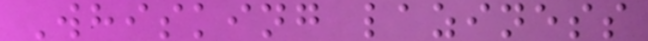Whisking laziness
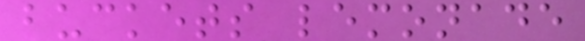buckets lemonade
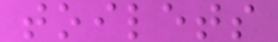toilets
